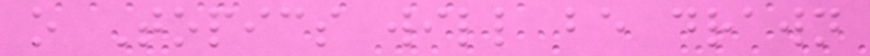o Topics will be drawn
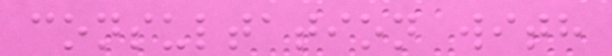consultation with
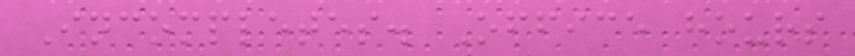Incompletes. Office hours
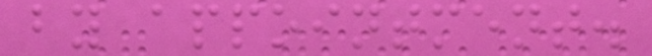by appointment.
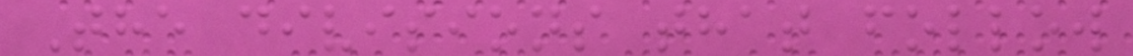The divisions that follow
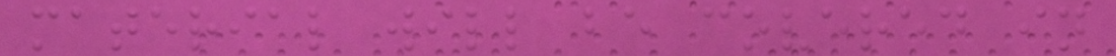material will be covered in
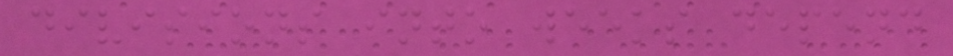divisions into weeks depend
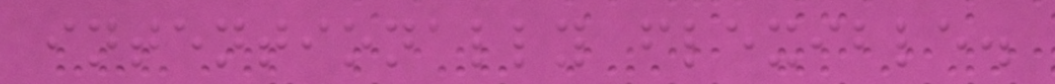intentionally flexible.
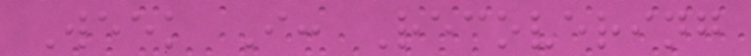Week I: Recovering
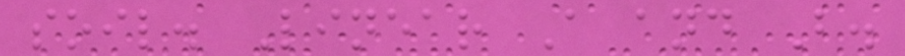soil. Linear A and B.
